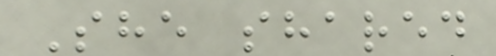She shared
